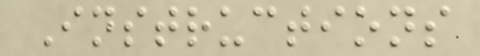Instructions
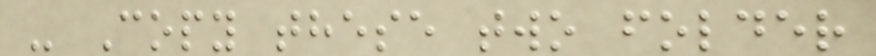- Copy these two folder
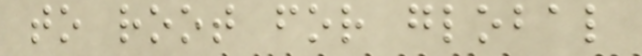to root for global
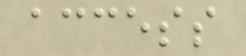access
